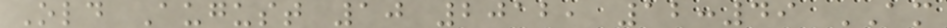Old August 10 2012, 12:49 AM
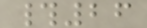#26
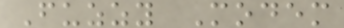Fuzzy Modem
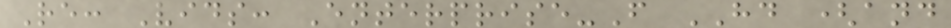Re: Vids: Enterprise-F HD (and
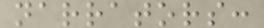narrators:
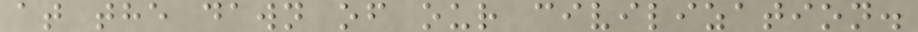at the dawn of our civilization.
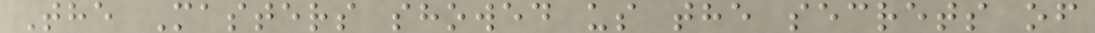The Masters showed us the secrets of
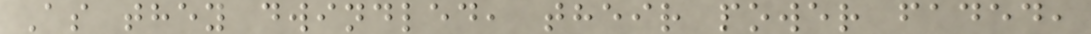As they dwindled, their power faded,
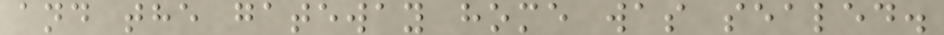and the gateway home was sealed.
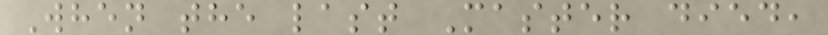When the last Master died,
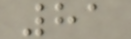81
